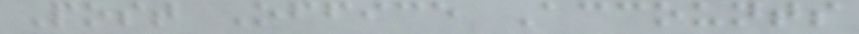Post Office Accounts
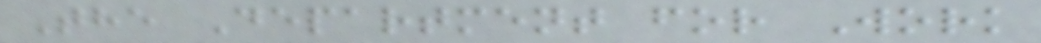The Department for Work
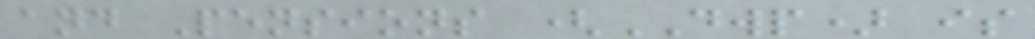and Pensions (DWP) is
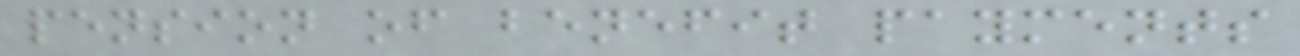pension of benefit payments
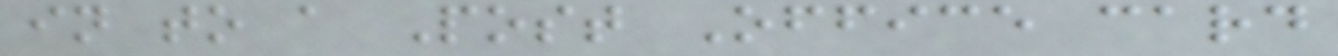in to a Post Office card
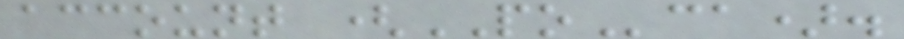account (POca).
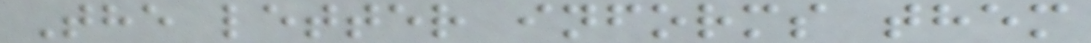The letter informs them
